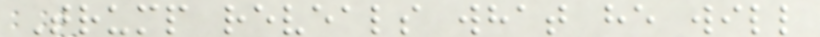Trump reveals what he will
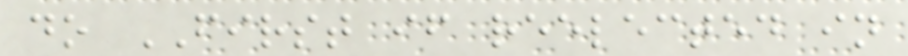do FIRST if reelected in
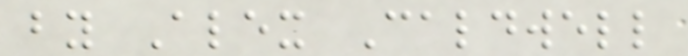by Alex Caldwell
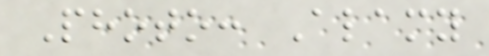Photo: Alamy
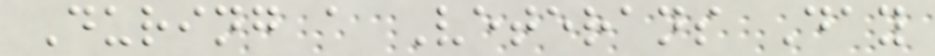During a Veterans Day
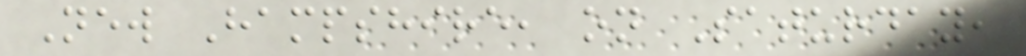New Hampshire, on Saturday,
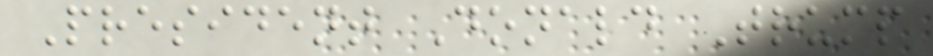President Donald Trump
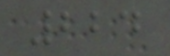224
